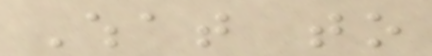What to
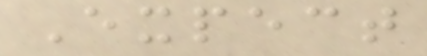Expect
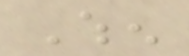When
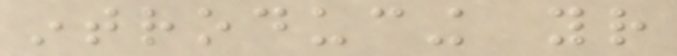introducing your
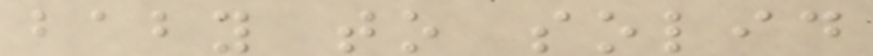baby to solid
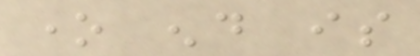one end is
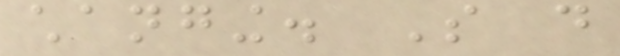changing. So do
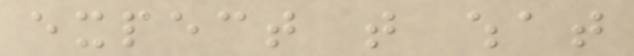expect that what
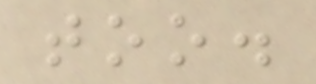too.
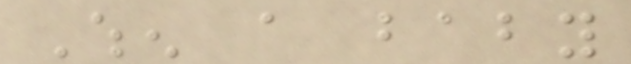When a baby
